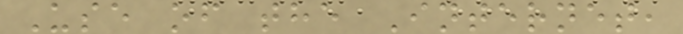Use of the Internet,
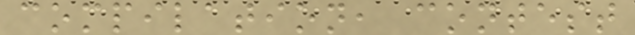compilation, contest
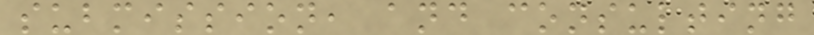submission, and consulting
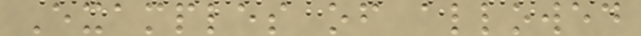Examples of allowed
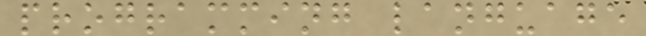programming language
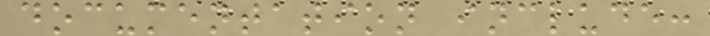documentation include:
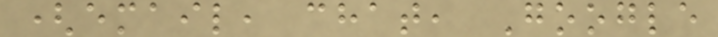(email, chat, Google
